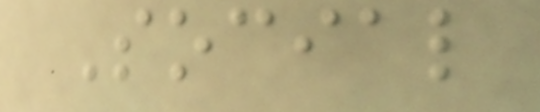Social
